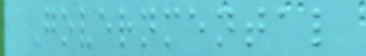Governmental
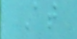At
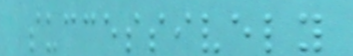successively
